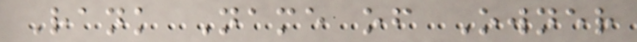Rank Name of Owner
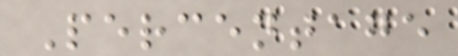Percentage
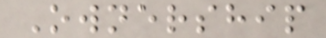Ownership
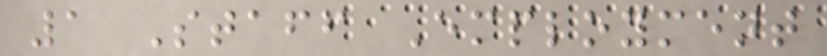1 Staff Employment
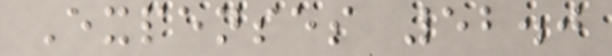Expenses 52.0
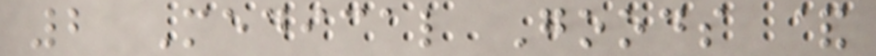2 Medical Goods &
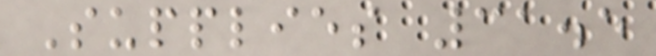Supplies 31.5
